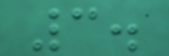3.
